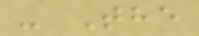- The
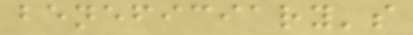beneficiary's
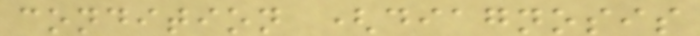condition (diagnosis
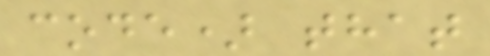code) that
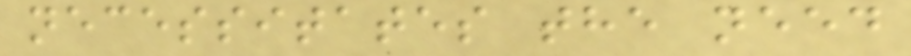necessitates the need
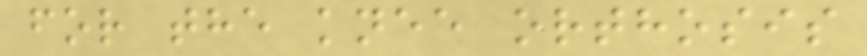for the knee orthosis
